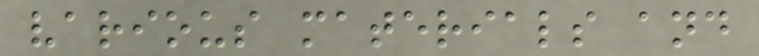various materials and
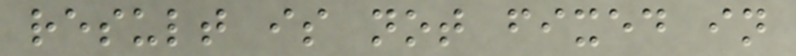result is not fixed in
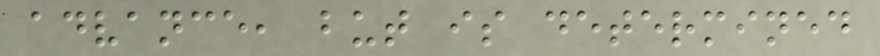advance, but is determined
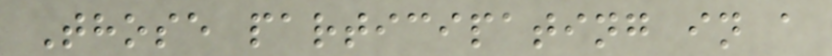Those participating in a
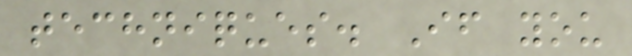techniques. If you
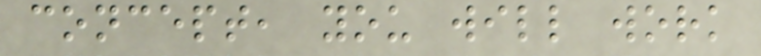concept, you will work
